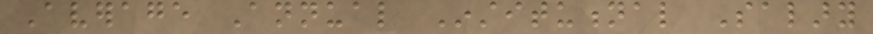Average Annual Institutional Salary
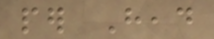per Head
